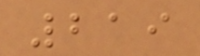219
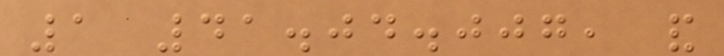1 41.04.007, and
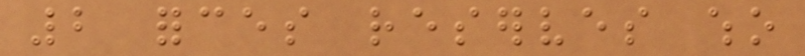2 forces reserves who
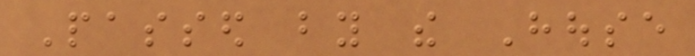Passed by the House
